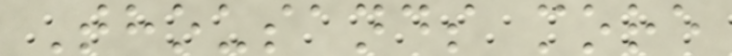Thousands more
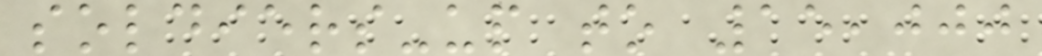soldiers-up to 15,000
